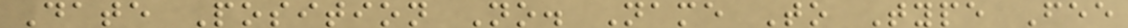Date Position No. Name To Type Fee
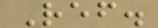Ref.
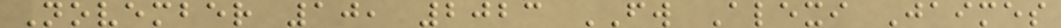November 10, 2023 FW Alexi Jaimes
